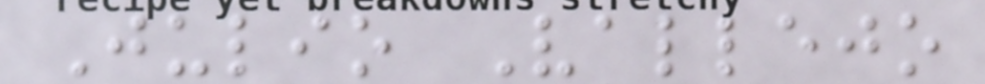Julio Vallejo
